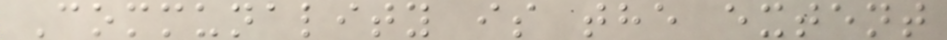Communality is the extent
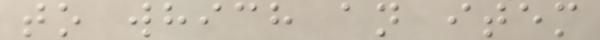to which an item
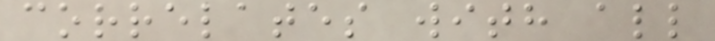correlates with all
